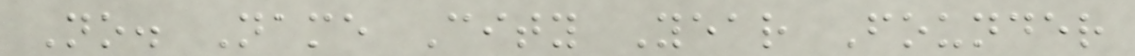No. Name City Year Founder
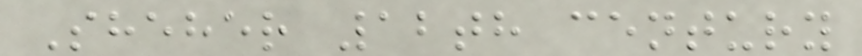Sheher 12th century
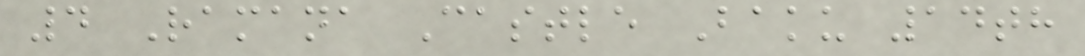4 Ramana Castle Baku 14th
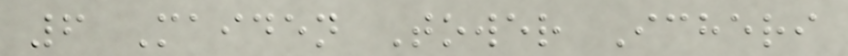6 Maiden Tower Icheri
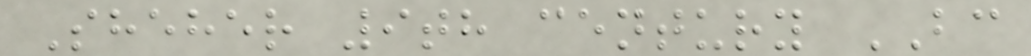Sheher 9th century BC
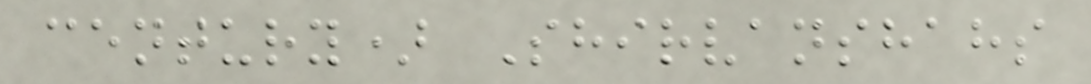century) Shirvanshahs
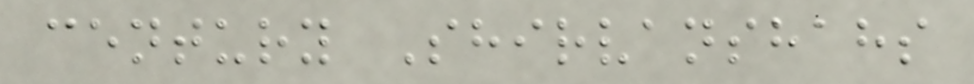century Shirvanshahs
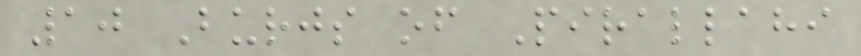10 Burjs of Pirallahi
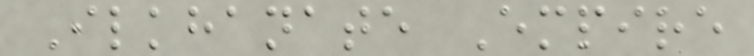Ilkhanate Empire
